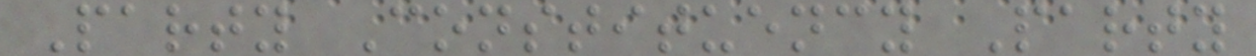Party Constituency Party
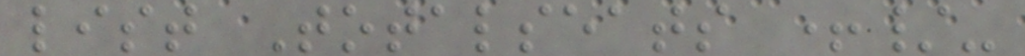list Totalseats +/-
